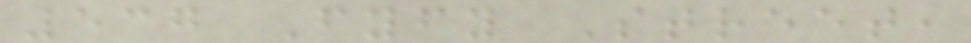537 Fyfy Street,
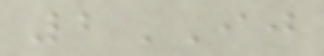2IJ
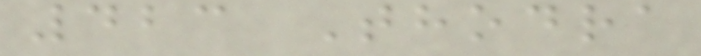423 Thodra
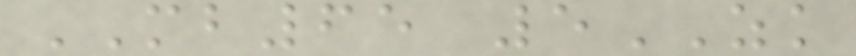MB65 5ZK
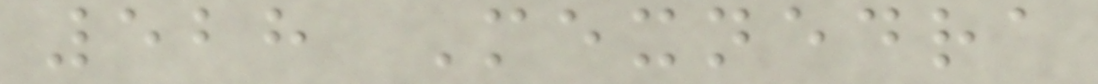528 Mexnedra
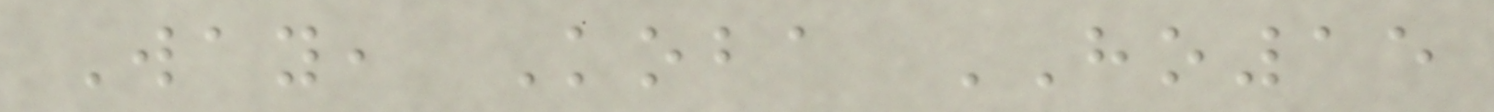Way, Koba HO15
